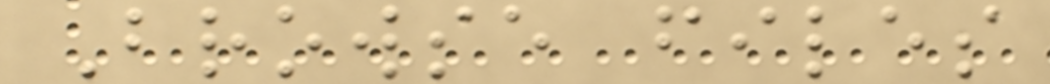Browse files
